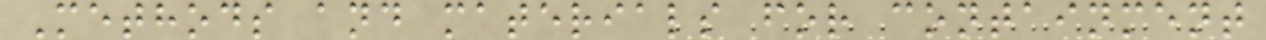Methods and materials for containment
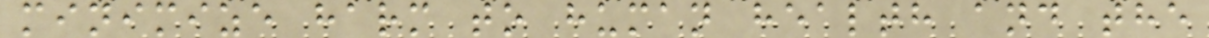minimize harm to human health and the
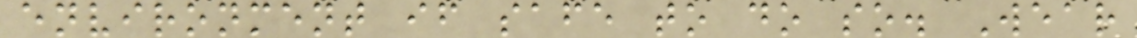environment if safe to do so. Wear
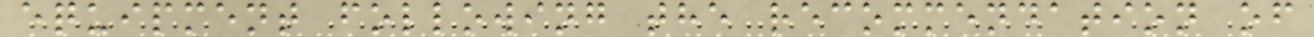equipment following the recommendation of
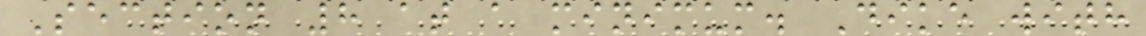Section 8 at a minimum. Dike with
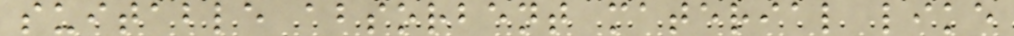suitable absorbent material like
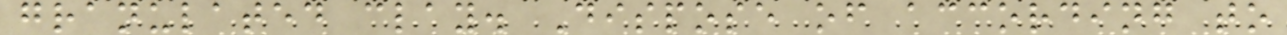granulated clay. Dispose of according to
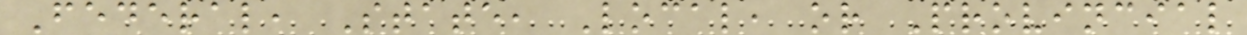Federal, State, Local, or Provincial
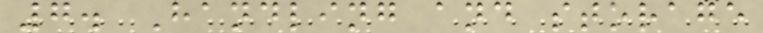7. Handling and storage
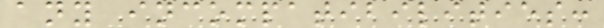any incompatibilities:
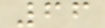66
